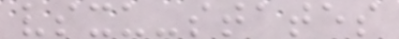vsxu-states
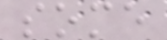some
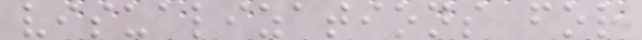visualizations for
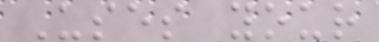Uses your
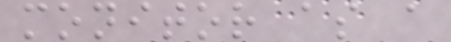monitor as a
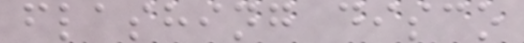flashing disco
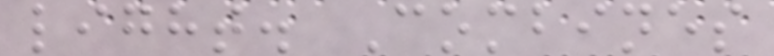light. Combines
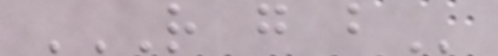R G B
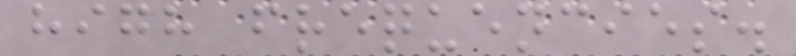high frequencies.
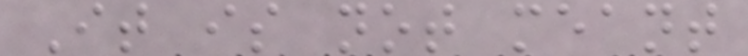It is not meant
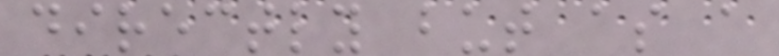directly but as a
